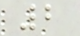2
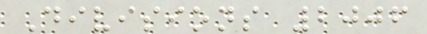Divisions 2006
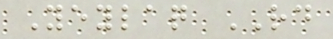Yeylaq RD
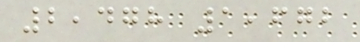2,478 1,672
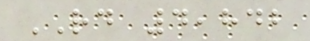RD 4,842
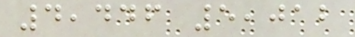4,446 5,012
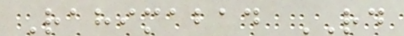Rahimabad RD
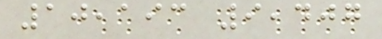10,193 9,407
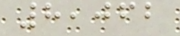8,062
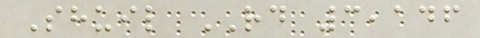Shuil RD 3,146
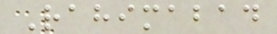Rahimabad
